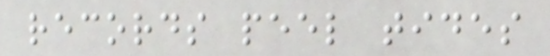records peel tides
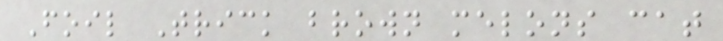Foil Trick brown melons cat
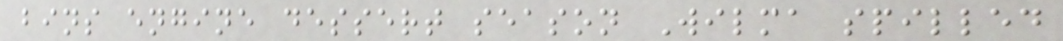bins engine dessert season Wilma spilled
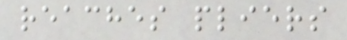reaches pliers
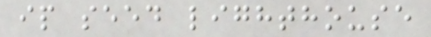ip seed lighthouse
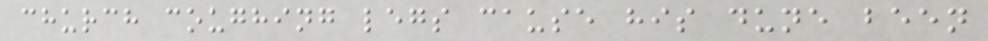church coughing legs cause his dune been
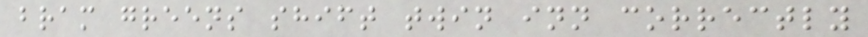bram greens shift twin inn correctly
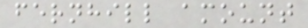fernhill amount
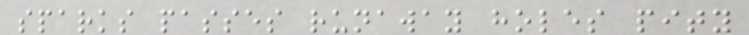sparks passes runaway holes pity
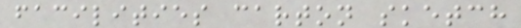facilities carton sketch
